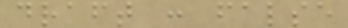draft : false
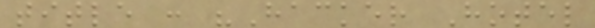title : "Hacker Hotel
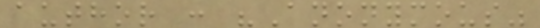author : "Anonymous"
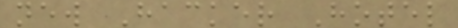new Hacker Hotel
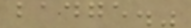badge."
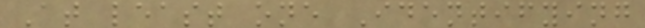At least one Identifying
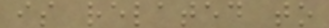is related to
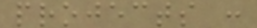projects :
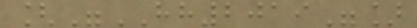["HH2019"]
